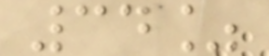34%
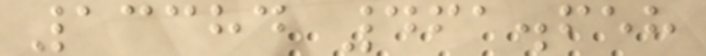13384 461.658
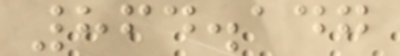864.147
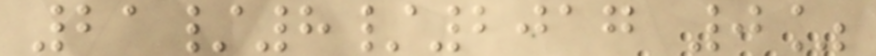21/8/2017 0%
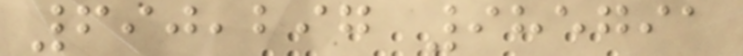690,297 985791
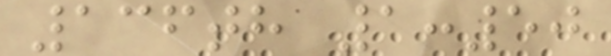136th 1:50
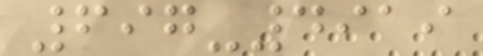697-4919
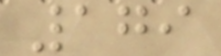179
